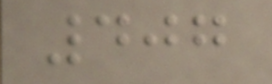407
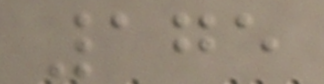175
